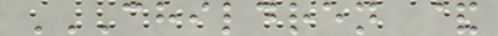CHILDREN &
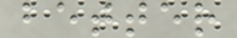better
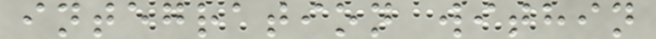integration within
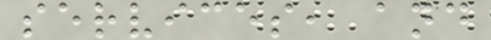services, and
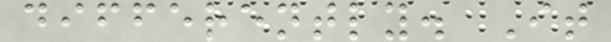differently. It
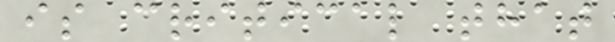is critical that
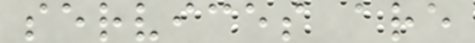services are
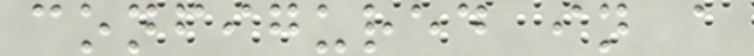configured in a
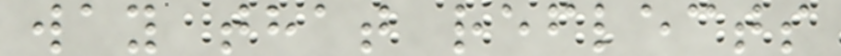way that reflects
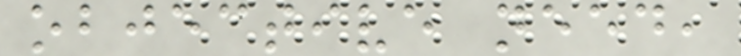objective need,
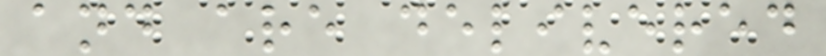and are delivered
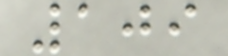109
